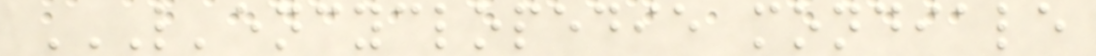L'ENCYCLOPEDIE MONDIALE
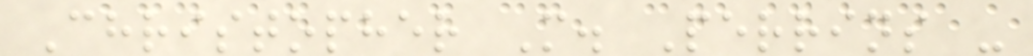Christopher M. Perrins -
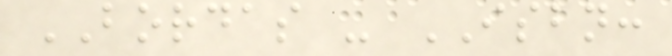BORDAS - ISBN:
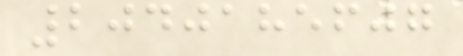2040185607
